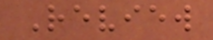Review
